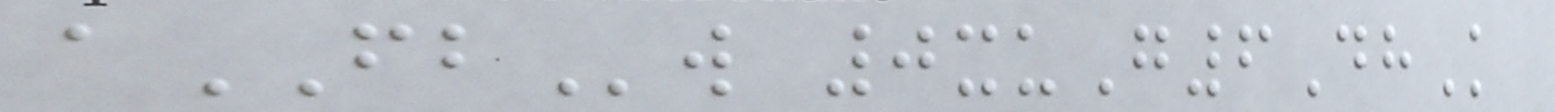aFBw 0xuG6DhK
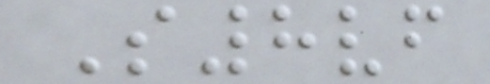S8vf
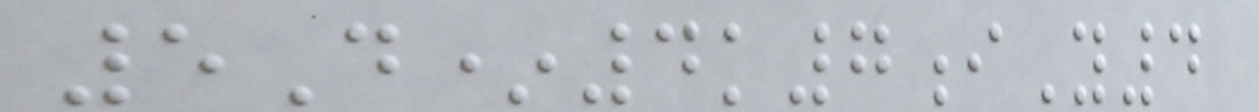5D*4k7iY4
